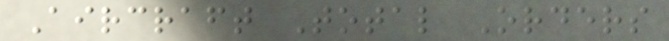Aircraft Total Orders
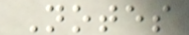Notes
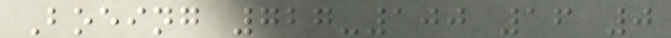Boeing 727-100 16 0
